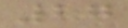27
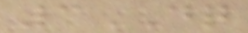3DQ
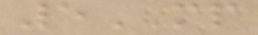5MP
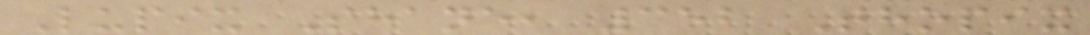Lupix Shane, 352 Thopix
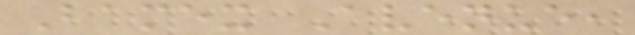Bamex Avenue,
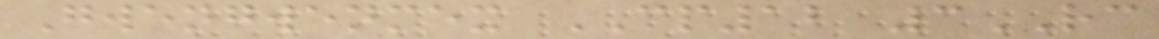Gwengwenmex CP12 3RC
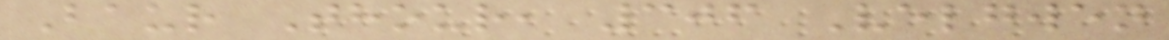Baur Thour, 306 Velgwen
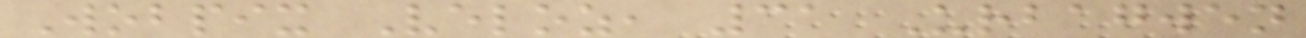Wobpix Veloz, 31 Urbagwen
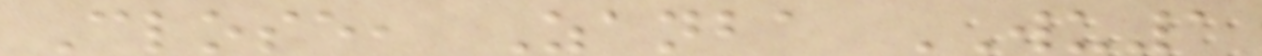Close, Zanba WU1
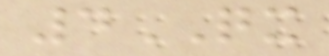4QX
